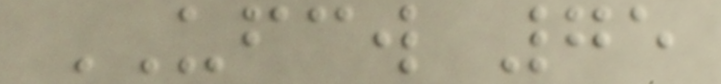UFCW 75
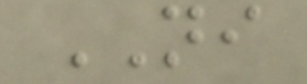NI
